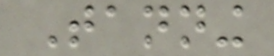Tanning
